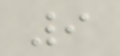9
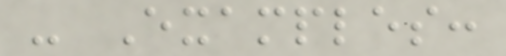- Examples:
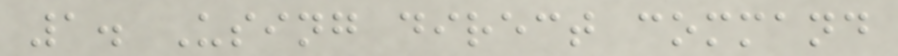1. Using direct command
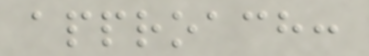approach:
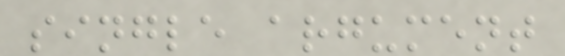single argument
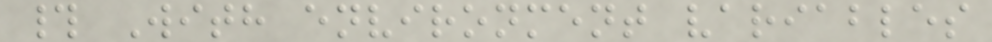# With environment variables
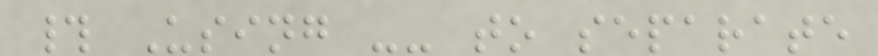# Using -- to separate
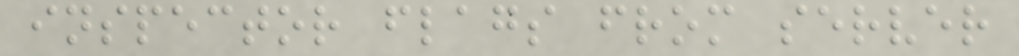inspector flags from server
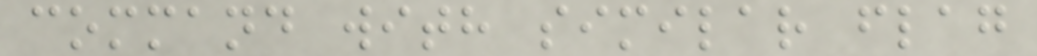command with similar flag
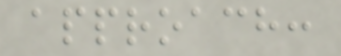approach:
